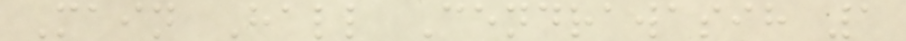Main Hall Cendrawasih 1
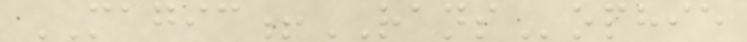MAGIC!RANSophie
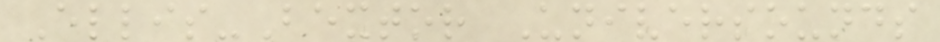Ellis-Bextor Universounds
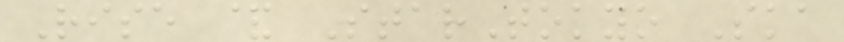Rise & StarTokyo Ska
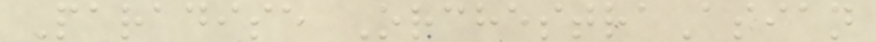Paradise OrchestraAsian
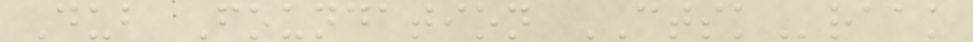Dub Foundation CTSKraak
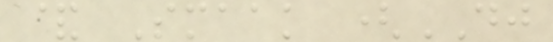& Smaak (DJ
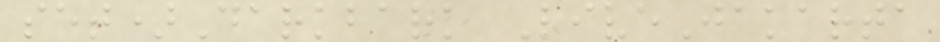set)Darkbark LiveJakarta
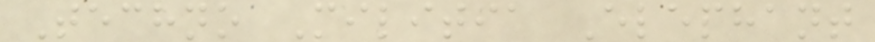Techno Militia Elephant
